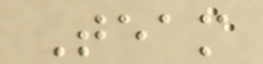Team
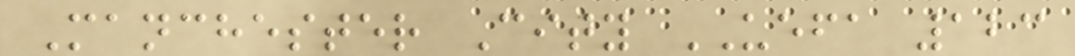Manchester City UEFA 123
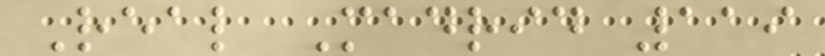Real Madrid 119
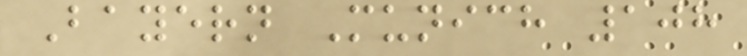Bayern Munich 108
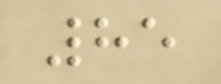85
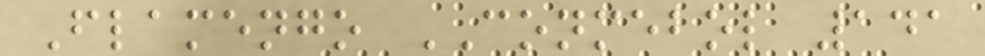Flamengo CONMEBOL 141
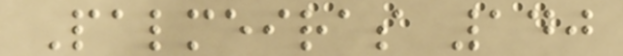Palmeiras 140
